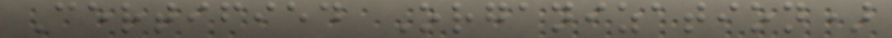Certified Organization)
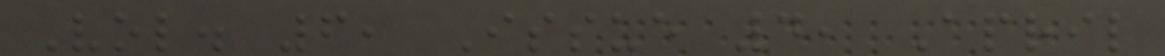Vol. 6, Issue 4, April
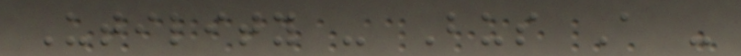Utility - Bus A -
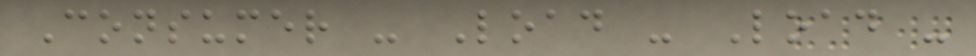Consumer - Load - Load -
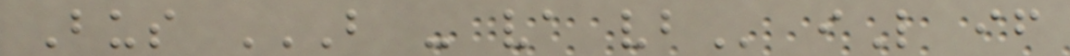Bus B - VA VB iL if
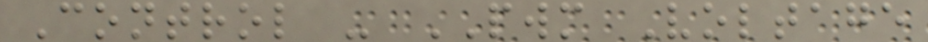Control - PWM Voltage
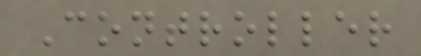Controller
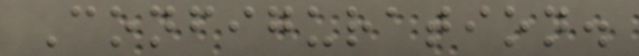Configuration.
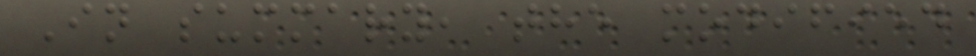In summary, the modified
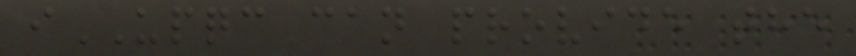iUPQC can provide the
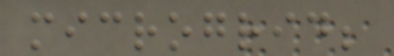microgrid;
